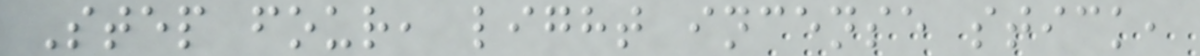Step four, light incense stick,
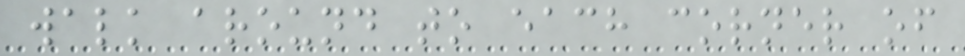walk around to each corner of
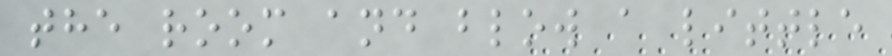the room and blow a little
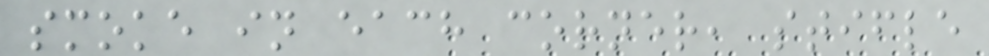smoke in each corner, stifle
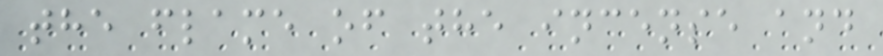the flame of the incense and
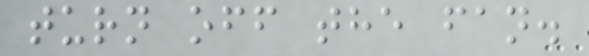turn off the fan.
